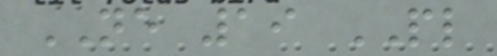NE 19 PL
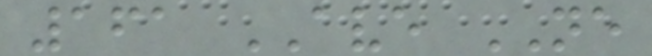161 AVE NE
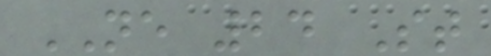NE 24 St
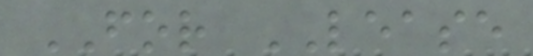FOR LEASE
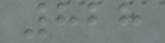828
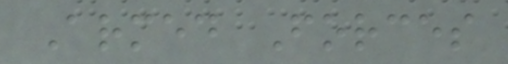Armed Forces
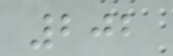202
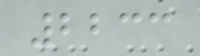2233
